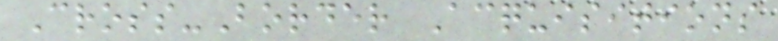Cross-Border Acquisitions
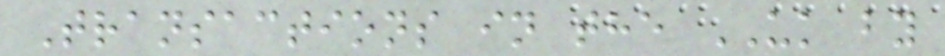Transactions in the UK by
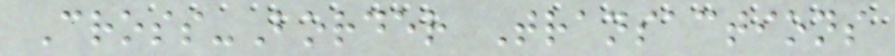Cross-Border Transactions
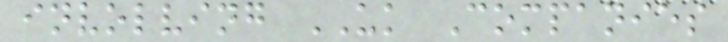involving UK Companies
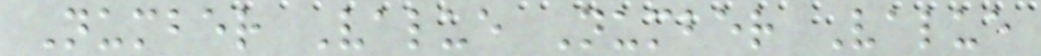Number Value Number Value
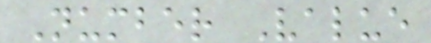Number Value
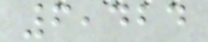6,424
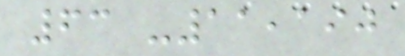63 -11,190
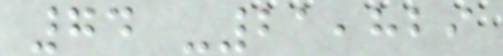74 -21,829
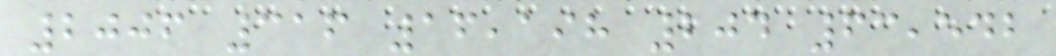2006 316 16,198 204 63,542
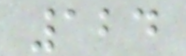124
